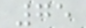75
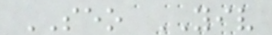SEO YIV
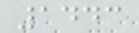1443
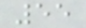55
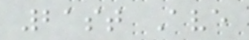21st Ave
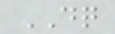DQ
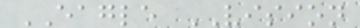EAGLE VISION
